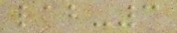lab-3
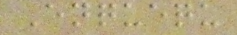Enquequ
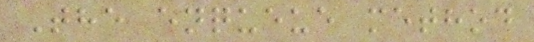The enqueue method
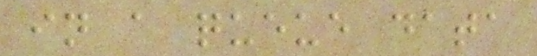in a queue data
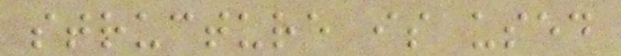structure is used
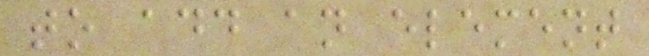to add an element
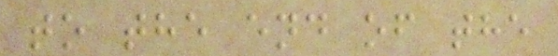to the end of the
